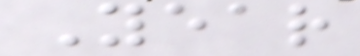Year
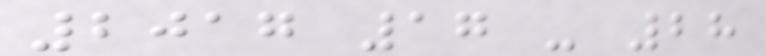2017 17 - 28
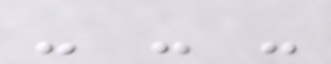- - -
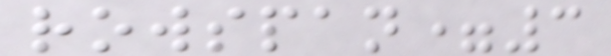rowspan=3
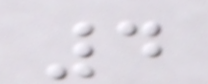4
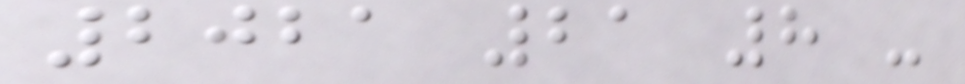2021 21 8 -
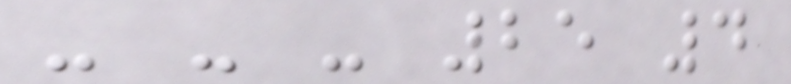- - - 25 4
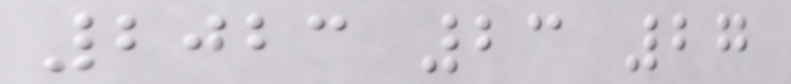2023 23 27
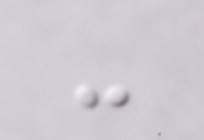-
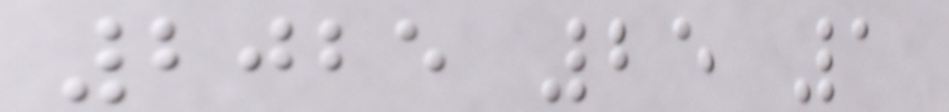2025 25 1
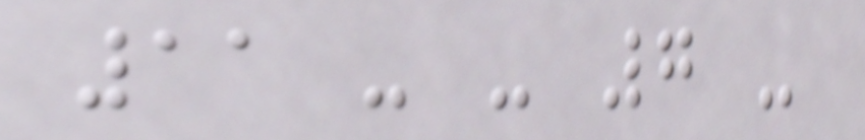11 - - 7 -
